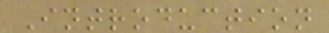Introduction
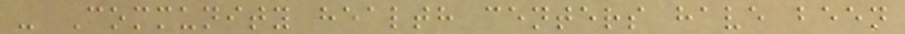- Community health centers have been
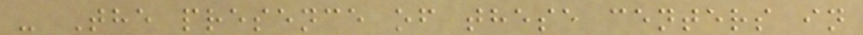- The presence of these centers in
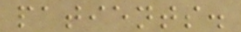patients.
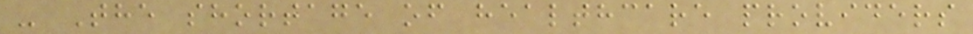- The shortage of healthcare providers
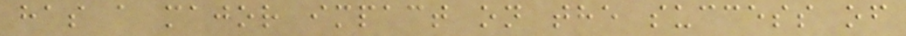has a major impact on the success of
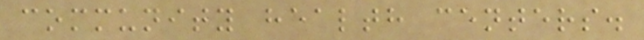community health centers.
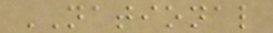NATIONAL
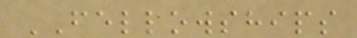FELLOWSHIPS
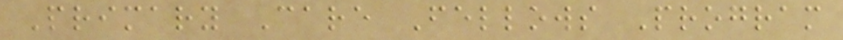Primary Care Fellows Program
